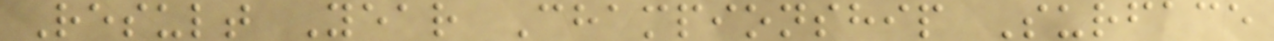Result Year Championship Surface
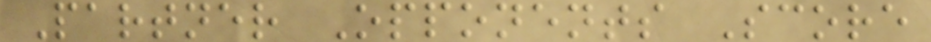Partner Opponents Score
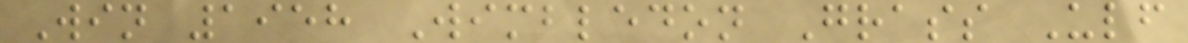Win 1958 Wimbledon Grass Ulf
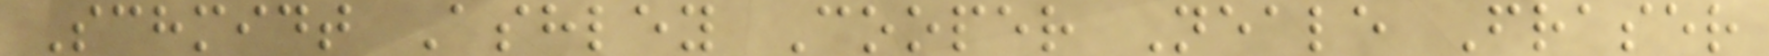Schmidt Ashley Cooper Neale Fraser
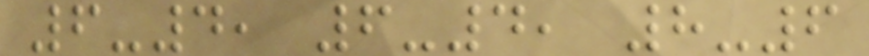6-4, 6-4, 8-6
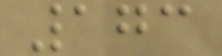173
